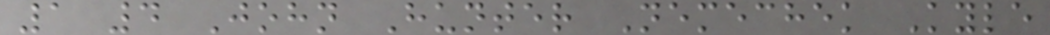1 4 John Hunter Nemechek Kyle
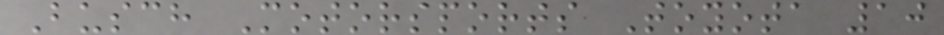Busch Motorsports Toyota 10
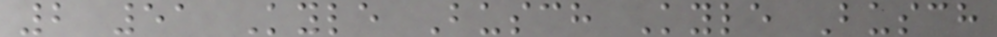2 51 Kyle Busch Kyle Busch
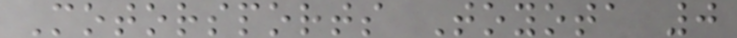Motorsports Toyota 0
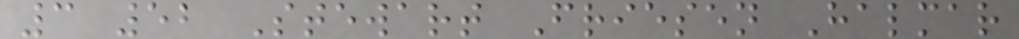3 52 Stewart Friesen Halmar
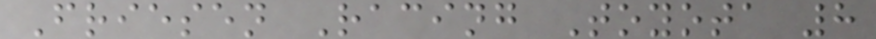Friesen Racing Toyota 8
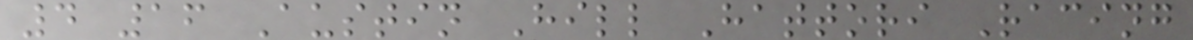4 16 Austin Hill Hattori Racing
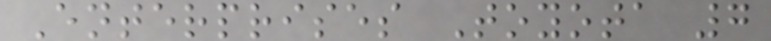Enterprises Toyota 7
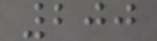200
